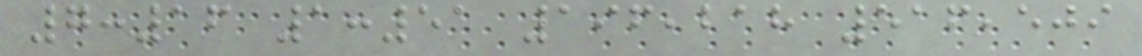7:16 1:51 196,218 516,509
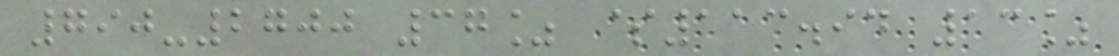790-2700 37% $113.94 13%
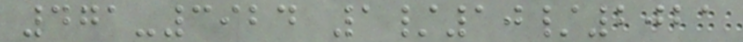471-3924 1/10/2021
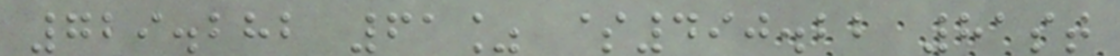729.282 61% $490.22 81st
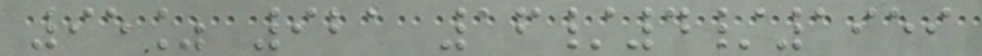95% 921 16/4/1959
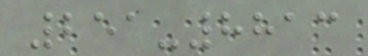251-8813
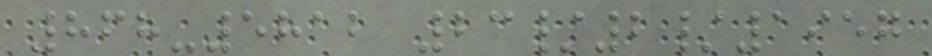868-5812 23/2/1957
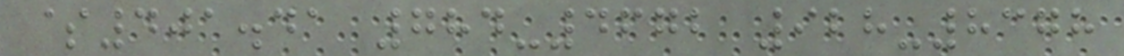$401.41 784-4672 928-8378
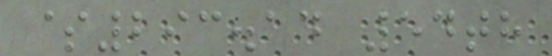$293.14 54th
